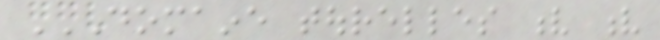DOMAINE TOURELLES V V
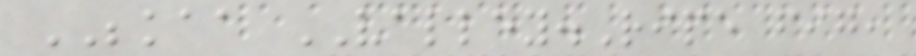BEKAA VALLEY.Ripe fig,
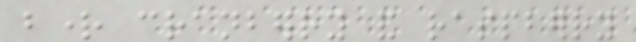bright cranberry and raspberry
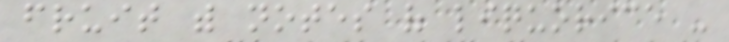fruit with notes of liquorice -
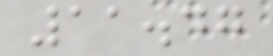11.47
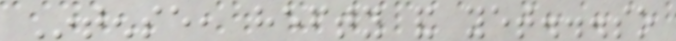Intense, hefty and yet...so
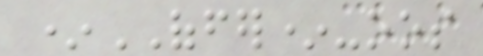*OFFER*-oos
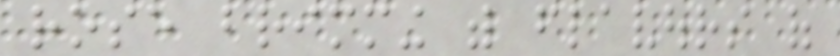rose brimming with flavours of
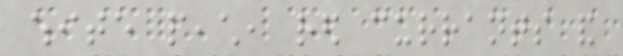white peach, red currants and
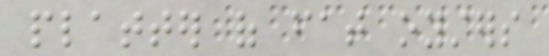platter of fat oysters
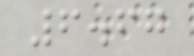6.67
